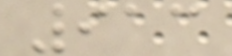913
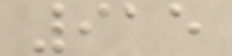915
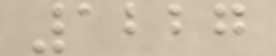1227
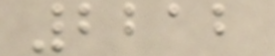2212
